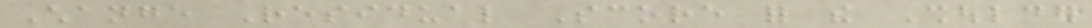Change Residual Score for the Shoulder
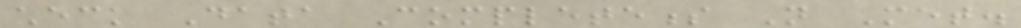check Data Completeness Not Met.
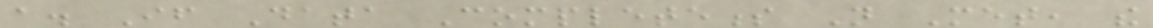a. If Data Completeness Not Met, the
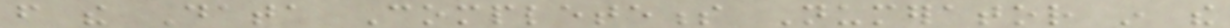from the Data Completeness Numerator in the
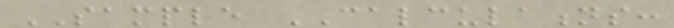SAMPLE CALCULATIONS:
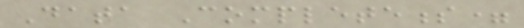Data Completeness=
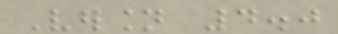Version 4.0
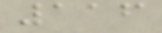116
